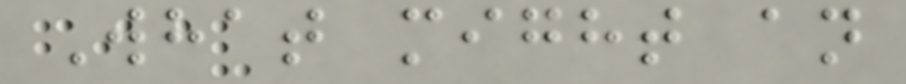What might an
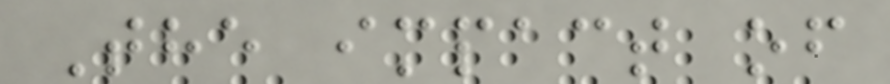The impact of
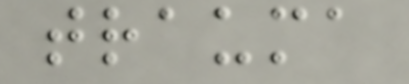trauma
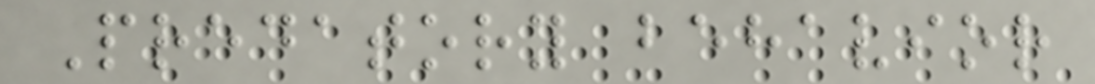Predatory behavior
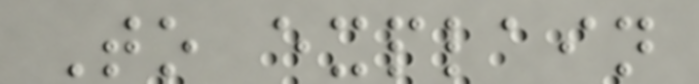To explain
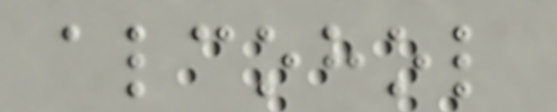alcohol
